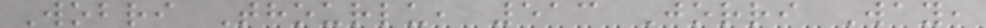Wobri Thourlu, 513 Jorri Way,
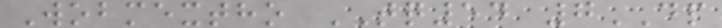Wobmextho TQ54 7DP
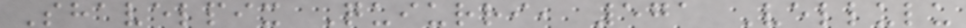Shavelpix Quiurri, 571 Vellulu
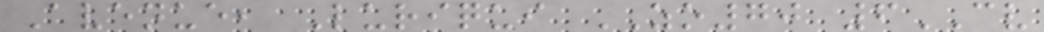Avenue, Luriqui ZO70 6CV
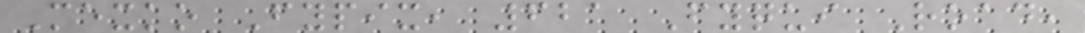Mexko Fypix, 621 Fyqui Road,
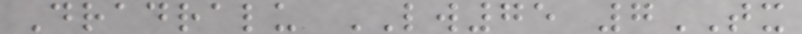Dradralu LW75 7TX
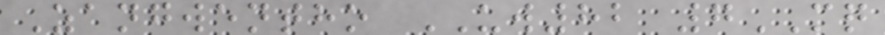Zangwentho UW82 7MQ
